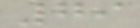79
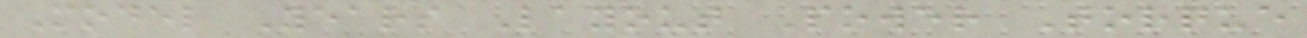Model Years Layout Power Torque
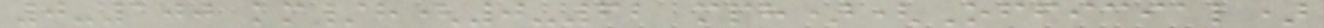0-100 km/h(0-62 mph)(Official)
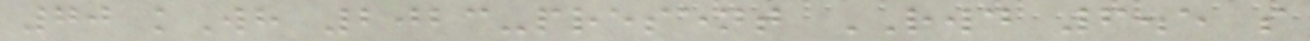70 kWh 2023-present RWD 6.5 s
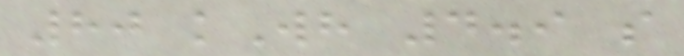80 kWh 4.9 s
